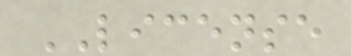LICENSE
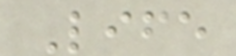Life
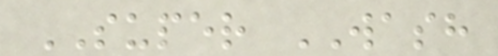SUPER WASH
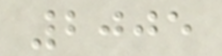2005
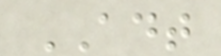ADT
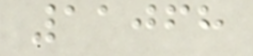11068
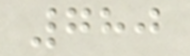780
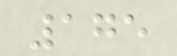175
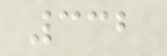332
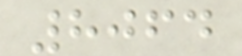8064
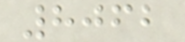8062
